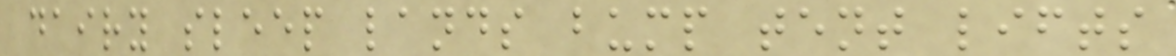dairy sleep lands bump tent lifts
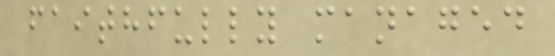faithfully managed
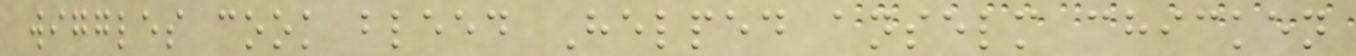wiggles cook bleed Helped anselm chicken
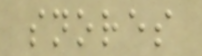snores
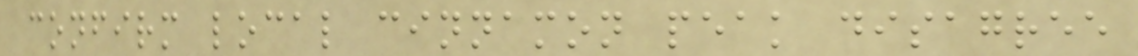confirm local cinnamon peak disagree
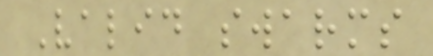Valid swarms
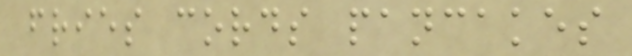fries cords pancakes
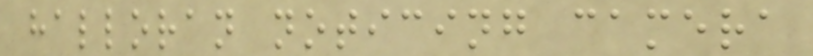halloran noticing camera
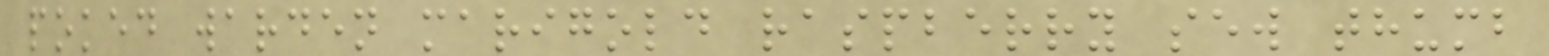poked warden marigold raspberry sew thumb
